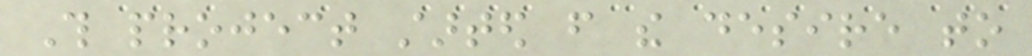This project started from the desire to
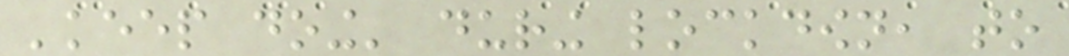'keep doing' during lockdown, to
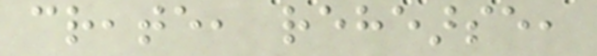create, rehearse,
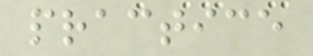practice
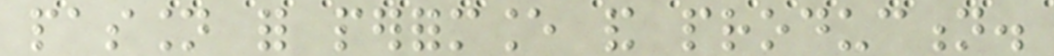passion for performance and production.
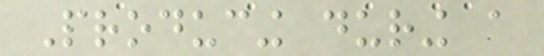Producing during a
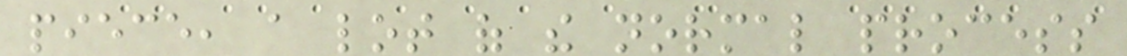piece, a lot of the normal process
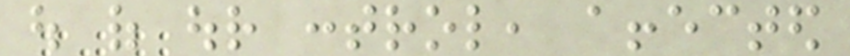out of our control, affected
